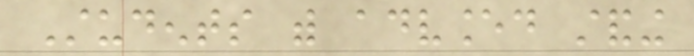Students with advanced standing
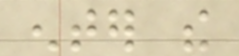enter the
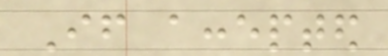If accepted
